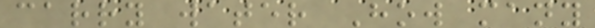carry water How many
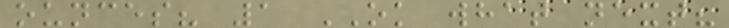ounces? 1 OK what next?
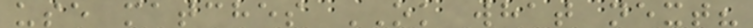use matches OK what next?
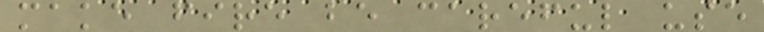make fire be careful use
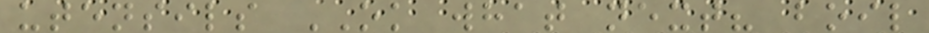utensils OK what next? boil
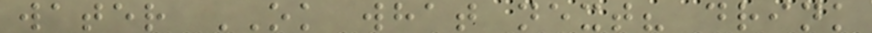water OK what next? drink
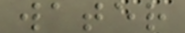water
